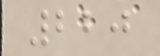220
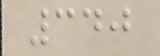340
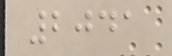2041
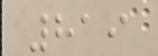819
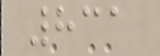831
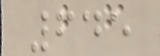645
